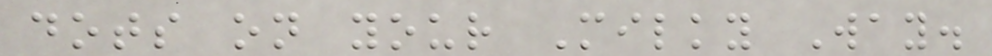dots on your Milky Way.
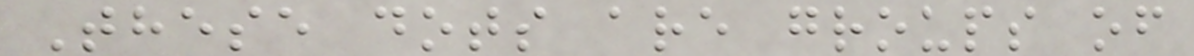These dots are groups of
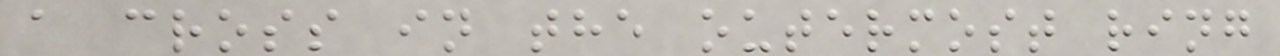a cross in the outermost ring
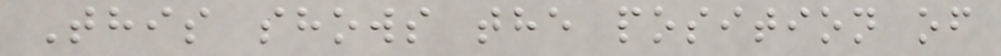This shows the position of
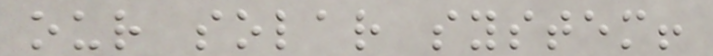our solar system!
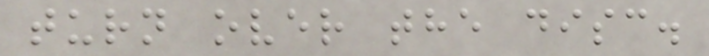turn over the disc.
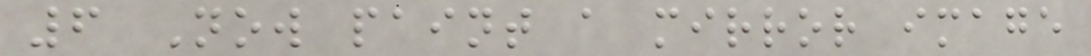6 Now paint a mirror image
